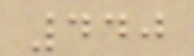440
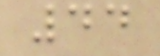44
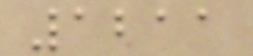1211
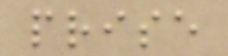prise
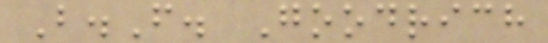B.F. Goodrich
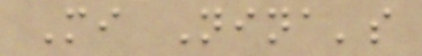Mi Nina's
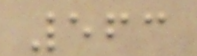563
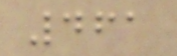461
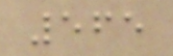565
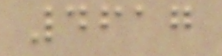4617
